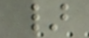}
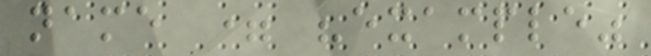name = "example"
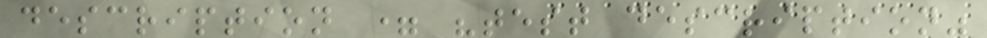description = "test description"
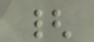{
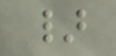}
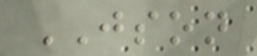JSON
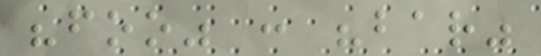"foo" : "bar"
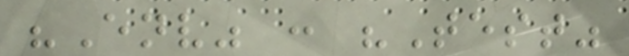"Env" : "Test"
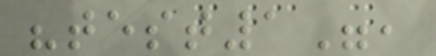"test1",
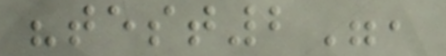"test2",
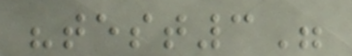"test3"
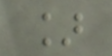]
